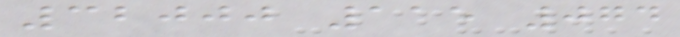32000 115 074
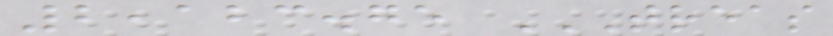2,123.75 TREAS
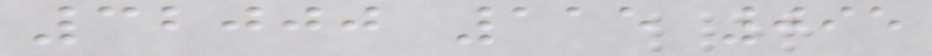32000 115 095
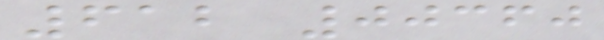612 00360
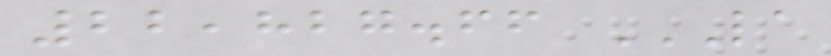22,827.66 LA
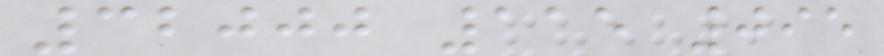32000 115 095
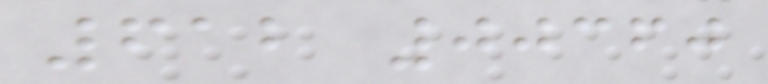612 00360
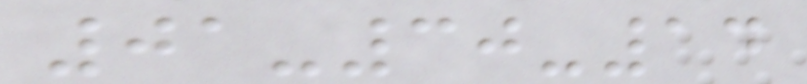01-30-14
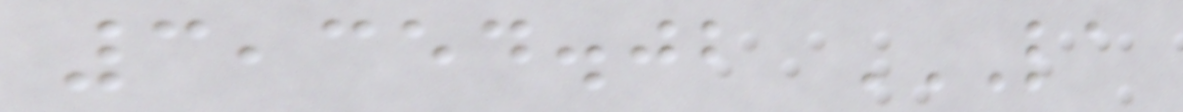3,354.02 LA
